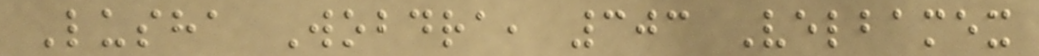Lusha Wobdra, 303 Velbamex
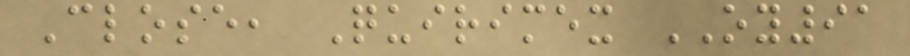Close, Quirimex OY91
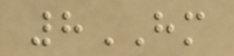8HM
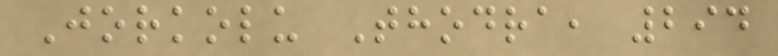Jorkolu Thodra, 294
